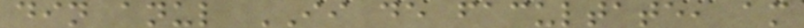din anul II de facultate, am
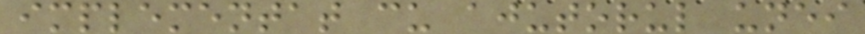implementat cu ajutorul unei
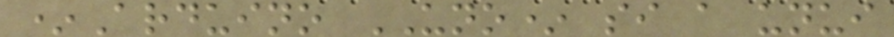*Arduino UNO* si a unui
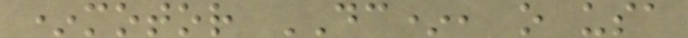*motor DC*, o usa
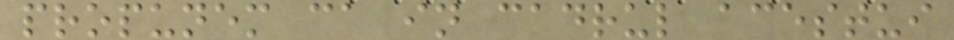propunem ca in cadrul acestui
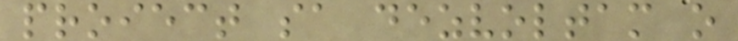proiect sa dezvoltam o
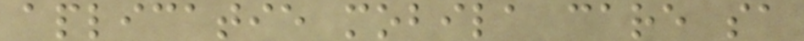aplicatie mobila care sa
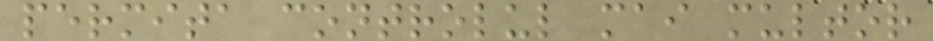permita controlul mai multor
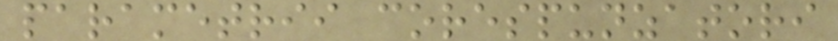parametrii corespunzatori
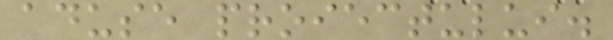aduse proiectului.
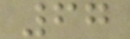67
